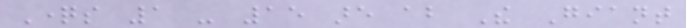Questions 1 - 15 are about The Giant
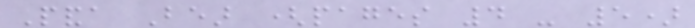Panda Bear (pages 4 - 5)
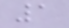1
